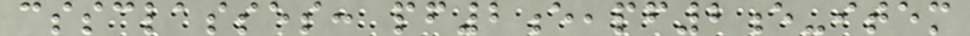cssclasses: pf2e,pf2e-item
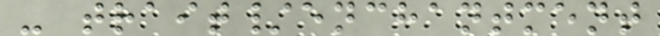- trait/enchantment
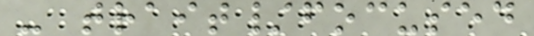- trait/focused
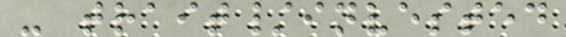- trait/invested
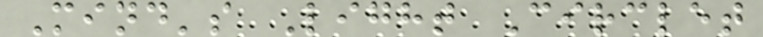Mind's Light Circlet
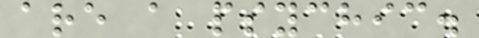are a psychic.
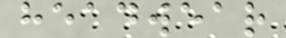headwear
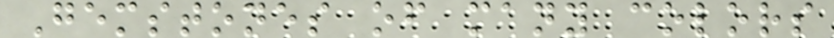Gemstones of many colors
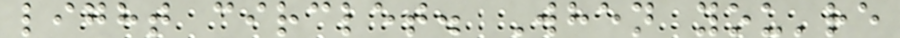light circlet. When you're
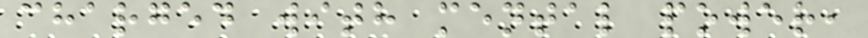charged with mental power,
